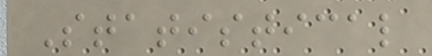Statistical
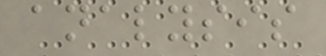analysis
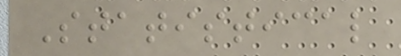Statistical
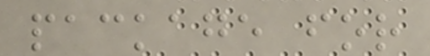package for
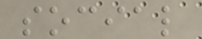social
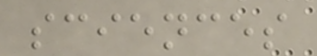sciences
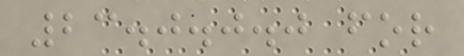23.0.0.0 for
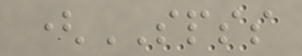(SPSS
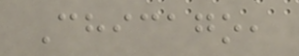Chicago,
